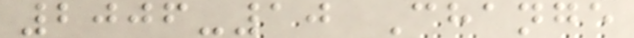2006-10 Change
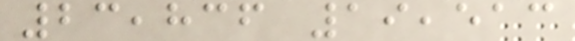23,836 19,513
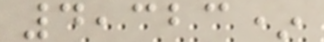4,323*
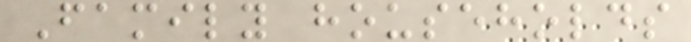Family households
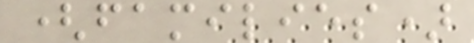(families)
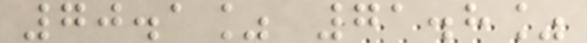70.1% 71.8%
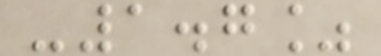-1.7%
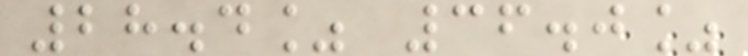28.4% 36.0%
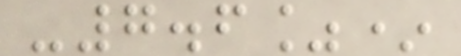-7.6%*
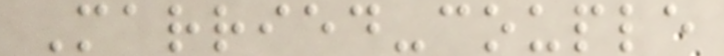Married-couple
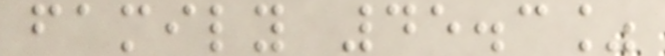family 45.3%
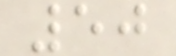50
